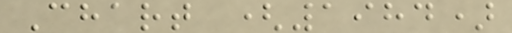Chart (1984)
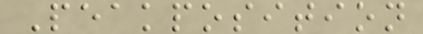Peakposition
